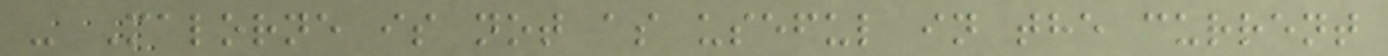- Malorne is not as useful in the current
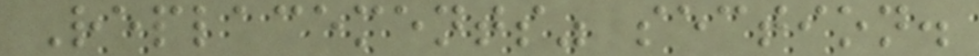Replacements" section.
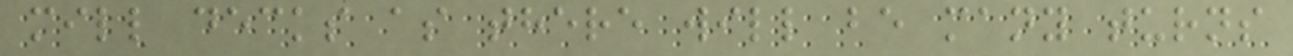mill decks as there will be many turns
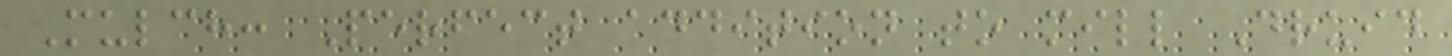Mulch: Perfect addition to mill Druid
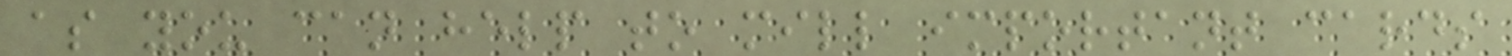as you can help to mill important cards
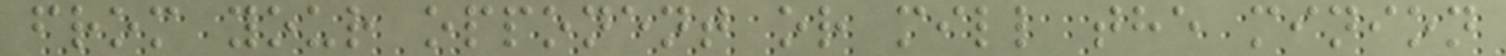from your opponent or mill the minion
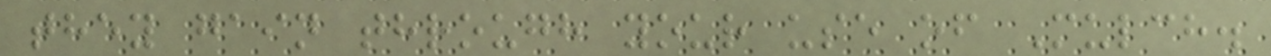they gain through your use of Mulch.
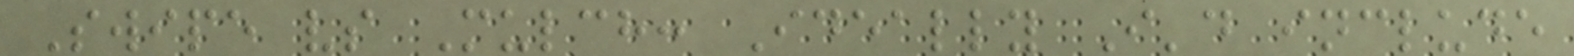Swipe vs Mulch: Ideally I'd include
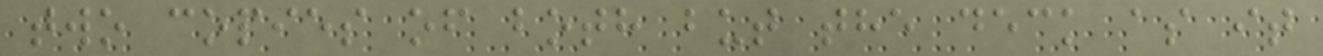two copies of both but the deck as it
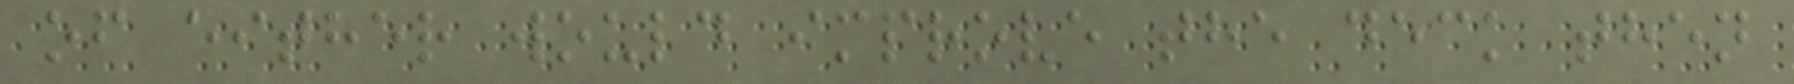of either would improve the deck then
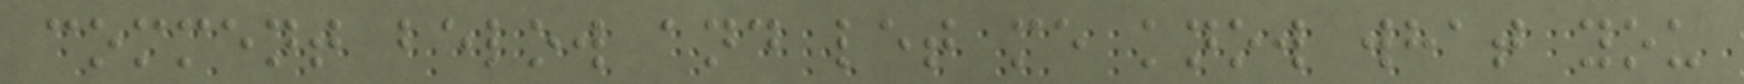comment below and let me know what you
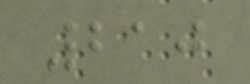210
